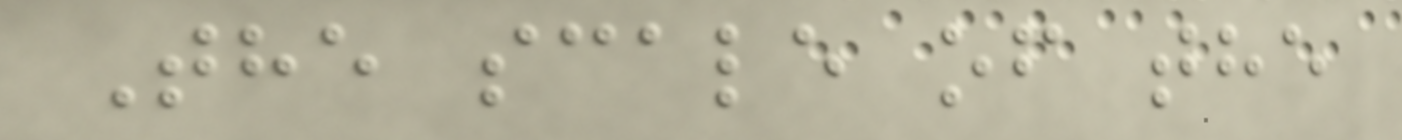The scale of the
